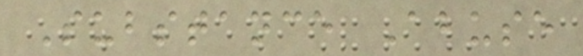Substance Abuse
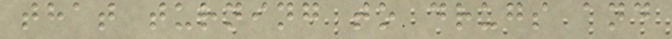that turning to drugs and
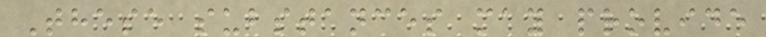These substances may provide
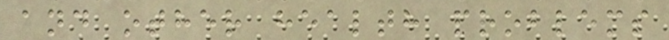and other health problems
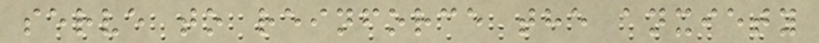serve to reinforce the anxiety
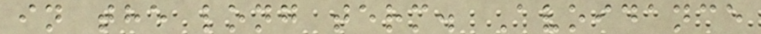in the long term. Avoidance
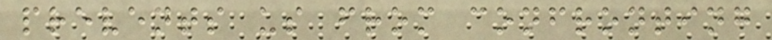prevents us from confronting
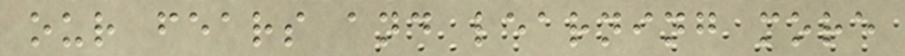our fears and learning more
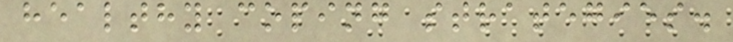healthy coping strategies.
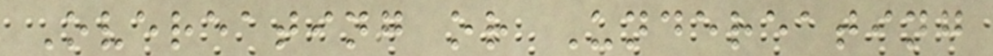Overeating or Undereating
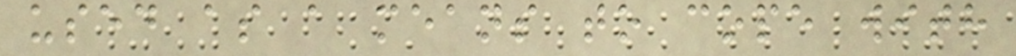used as a means to cope with
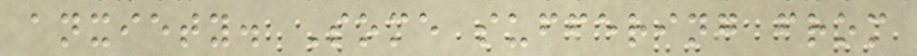anxiety. Some suffering from
